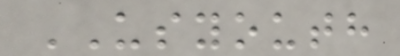USYOUTH
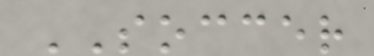SOCCER
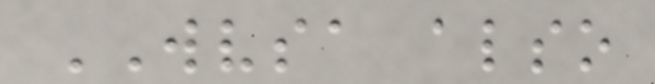WVSA also
